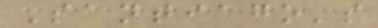Santiago's
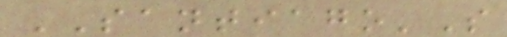SANTIAGO'S
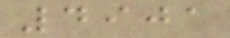4901
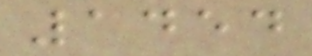1454
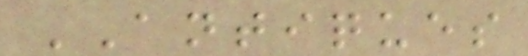ANTIQUES
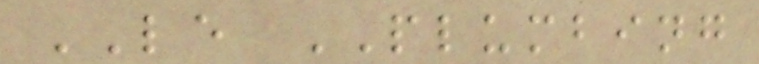LE PLUMBING
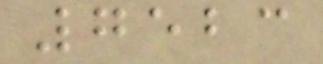7523
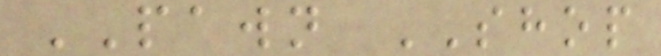PAWN SHOP
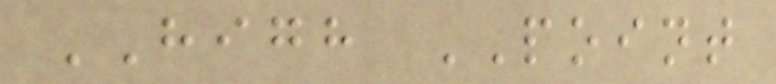HIGH POINT
